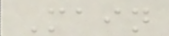Main
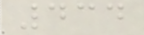434
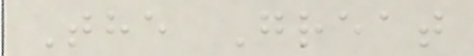The Great
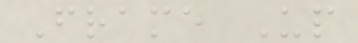Frame Up
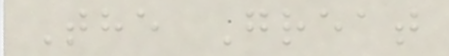The Great
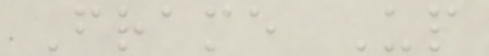Frame Up
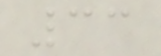33
